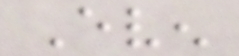Even
